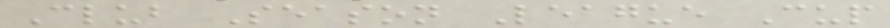Club Season League Cup
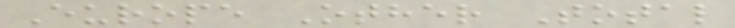Europe Other Total
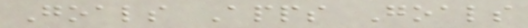Goals Apps Goals
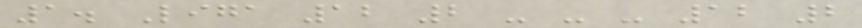1. Liga 12 2 - - - 12 2
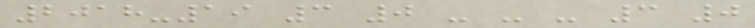2018-19 3 0 - - - 3 0
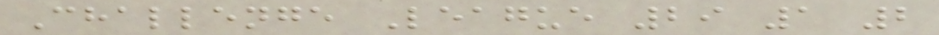Challenge League 29 1 2
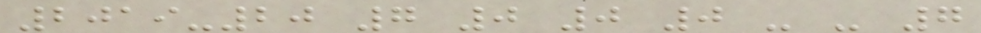2019-20 7 0 0 0 - - 7
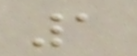1
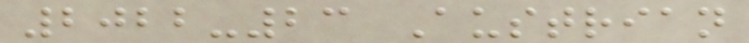2022-23 Austrian
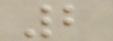2
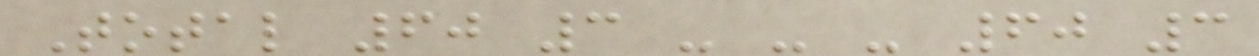Total 60 3 - - - 60 3
